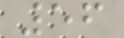56
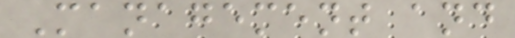Management and
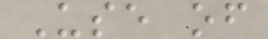Use of
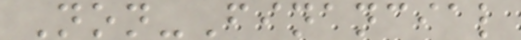Non-Financial
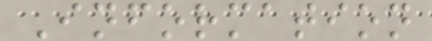Information
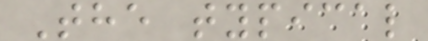The typical
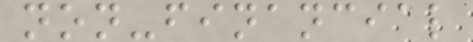non-financial
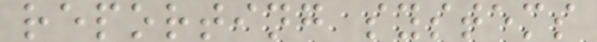reporting systems
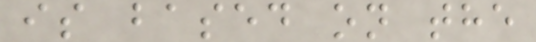is based on the
